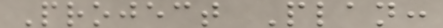Project Plan:
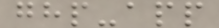ghp-app
